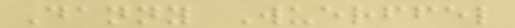Danny Wuerffel
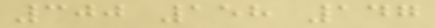300 158 147
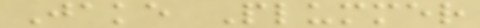Jake Plummer
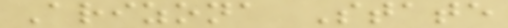Arizona State
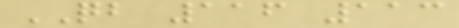QB 116 113
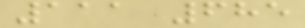111 685
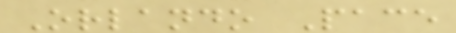Orlando Pace
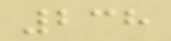238
